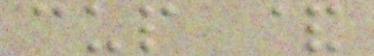cup &
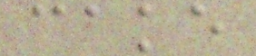cake
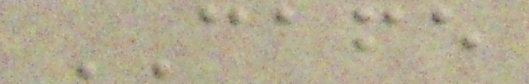CAFE
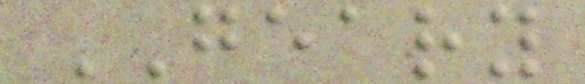GEARY
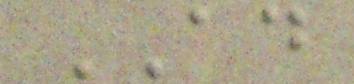AD
